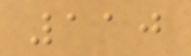110
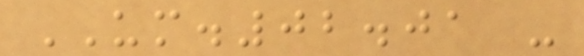UM.02.01 -
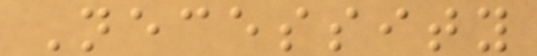Necessity
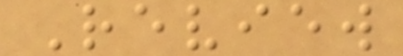Review
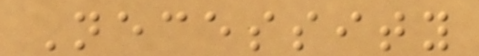Necessity
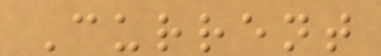Current
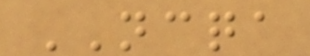NCQA
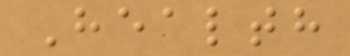Health
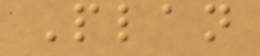Plan
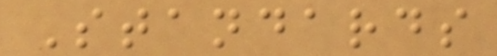Standards
